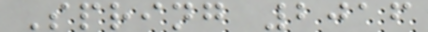Spring 2016
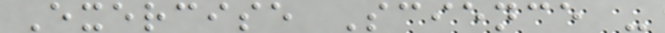Exercise Science -
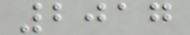2017
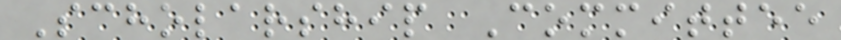Scholarship Committee
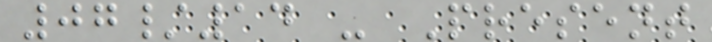07/14 - Present
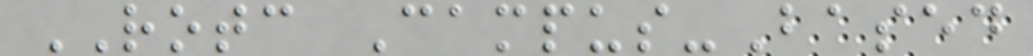ROTC Campus-Based
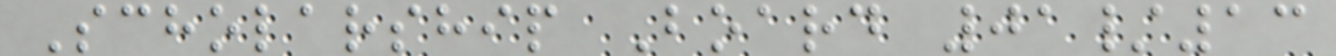Scholarship Board 01/13
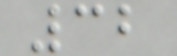32
